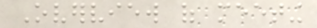Overview of meeting
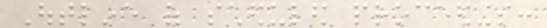Outline of scheduled proceedings:
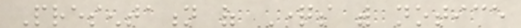Presentation of Questions with notice
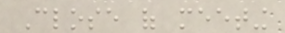Close of meeting
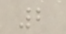2
